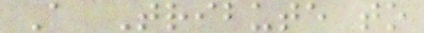A Tribute to
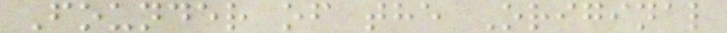Founder of the Original
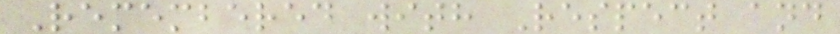Remembered with Respect and
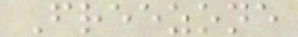Freezone
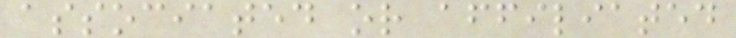associated or affiliated
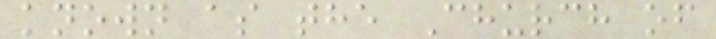known as the Church of
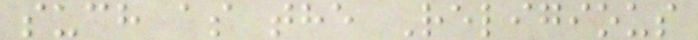such as the Religious
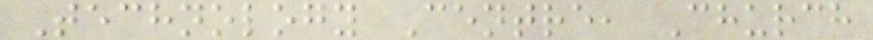Technology Centre, Church
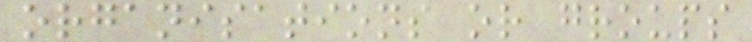organisations or groups
